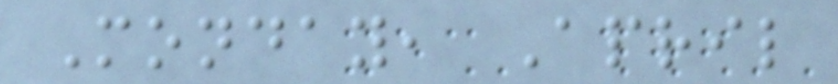Monday, April
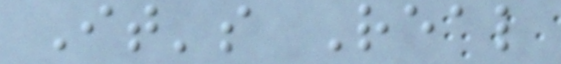It's Real
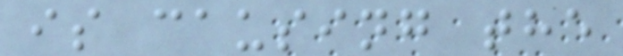is causing the
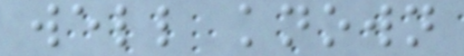well known
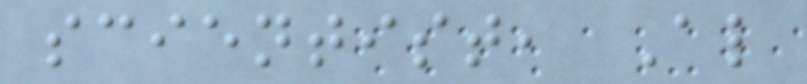scientist, Al
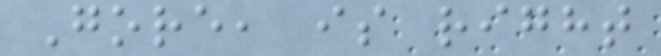Gore, is right
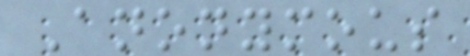Anonymous
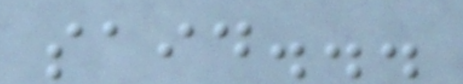said...
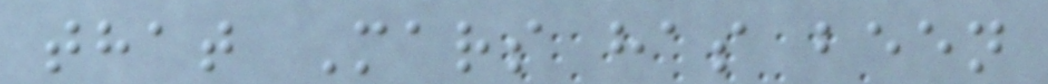that Mars has been
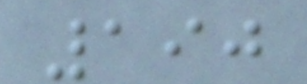190
